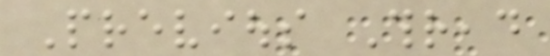Previous Thread
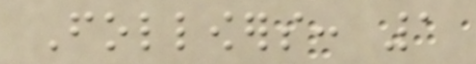Followers: 1
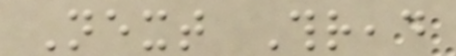Next Thread
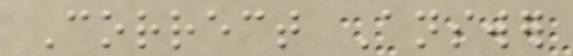Correct Answer
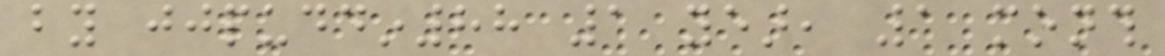by jjpuddin88 1 year, 1 month
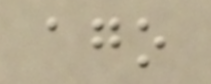ago
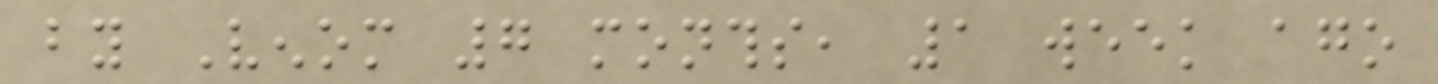by Venom 7 months, 1 week ago
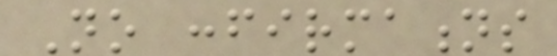No confirmations
